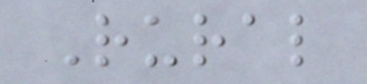Rural
